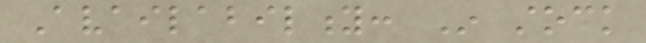Availability: In stock
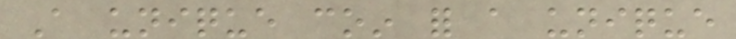A unique coin for a unique
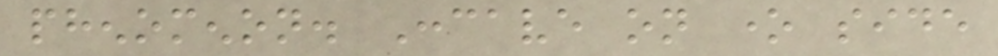phenomenon. Concave on one side
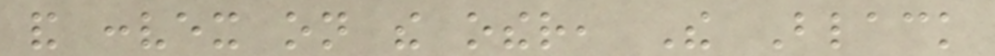and convex on the other, The Black
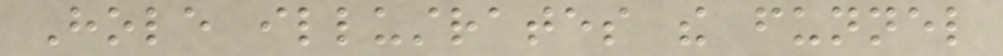Hole illustrates the funnel
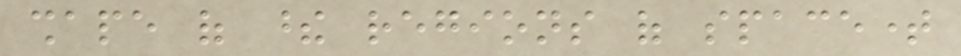shape of these regions of spacetime
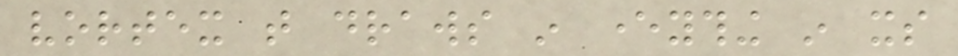vortex that draws in everything in its
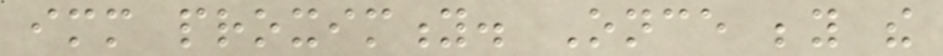immediate proximity. Once beyond the
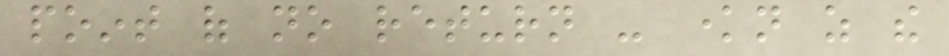point of no return - known as the
